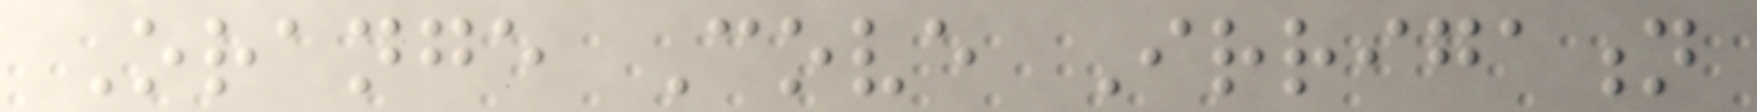Orange Cove Irrigation
